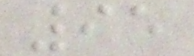95
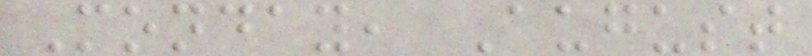Monday, August
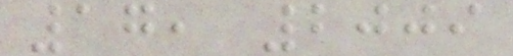17, 2009
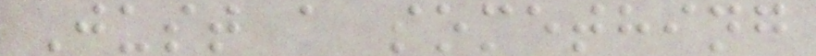Just a something
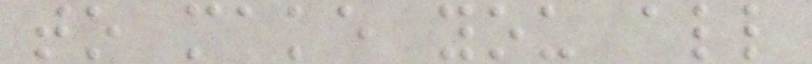to make you all
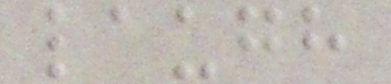laugh
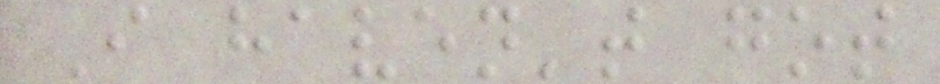I haven't got
